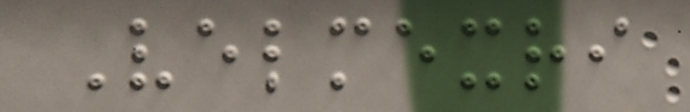Velmexri
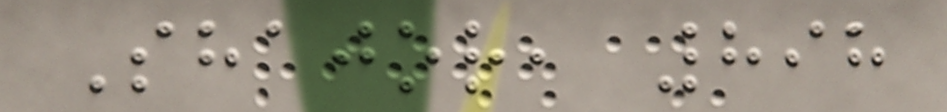Shajor, 898
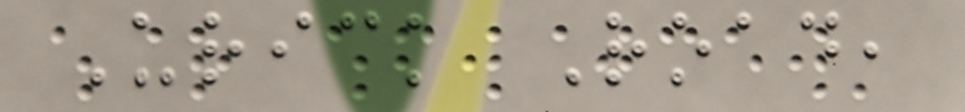Urick Road,
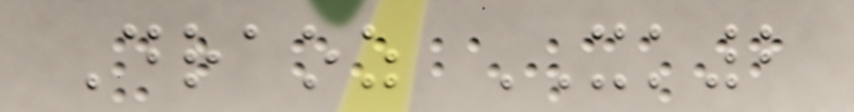Draoz XK2
